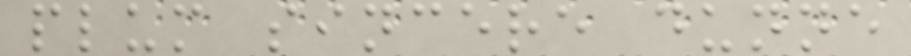plum sincere dunne
